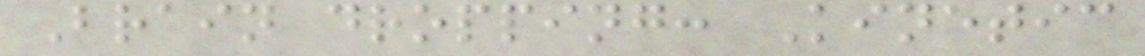Brain dropping: Kinetic
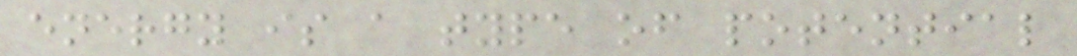energy is a type of potential
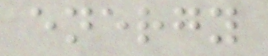energy
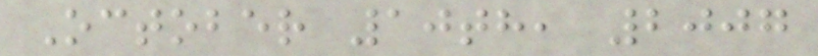October 10th, 2007
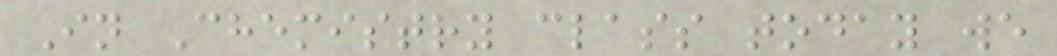In Chemistry class today we
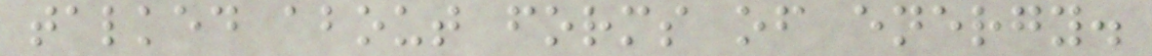talked about forms of energy.
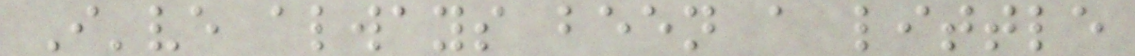I've always been a little
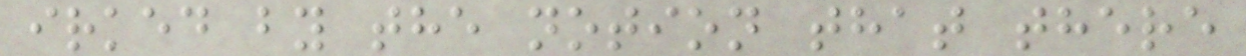irked by the notion that there
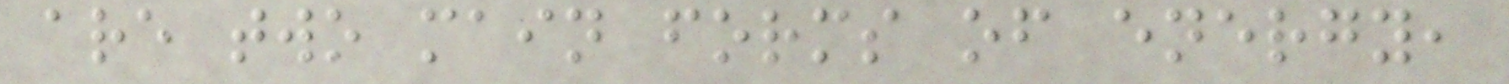are two main forms of energy,
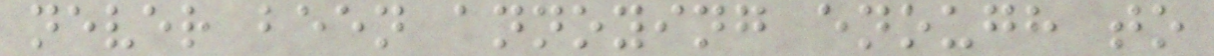never been annoying enough to
